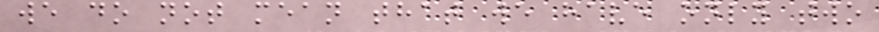we do not mean that we have only two
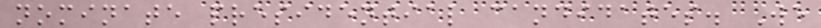nominate presidential candidates. We
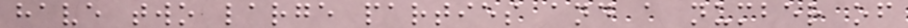have two large parties and a number of
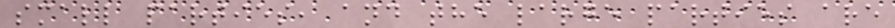small parties, and the large parties are
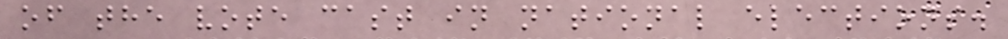of the vote cast in national elections.
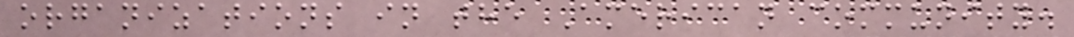organizations in the American community.
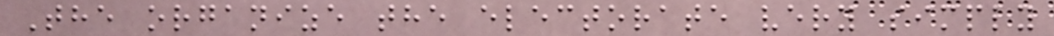The organize the electorate very simply
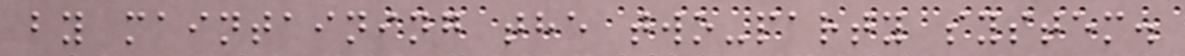by maintaining the two-party system.
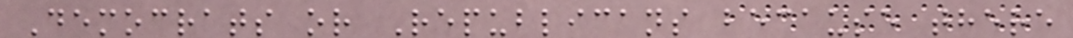Democrats or Republicans because there
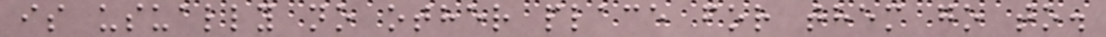is usually no other place for them go to.
